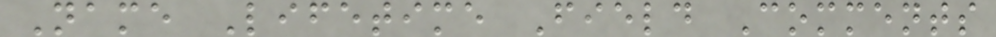Name Lifetime Field Comments
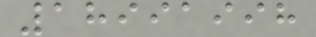18991998
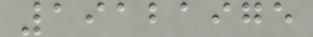19121975
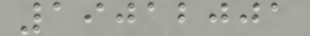19012001
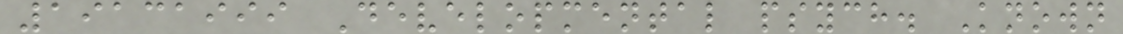19131999 Developmental psych. Known
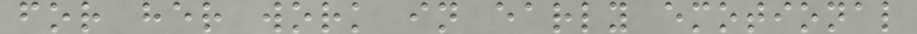for her work in early emotional
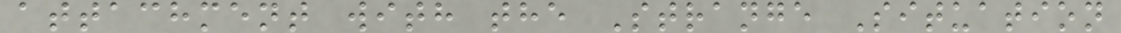attachment with the Strange Situation
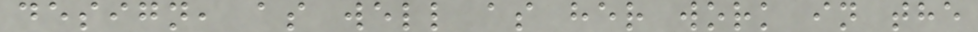design, as well as her work in the
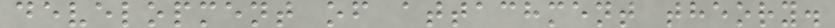development of attachment theory.
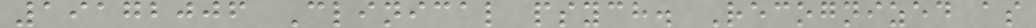19172006 Clinical psych. Recognized as
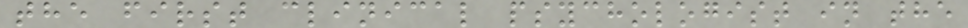the first clinical psychologist in the
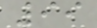99
